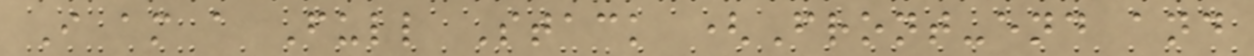I am a Full Stack (Front-end and
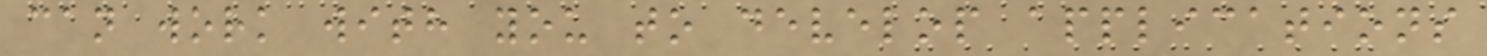can work with you to develop applications
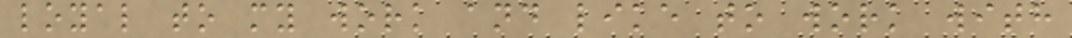loyal to my work and like to work with
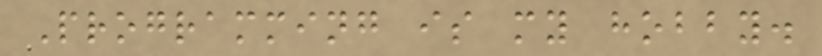Programming is my hobby.
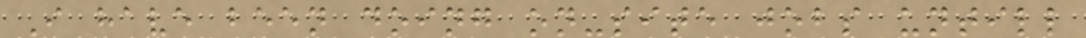I have been doing on-site jobs untill
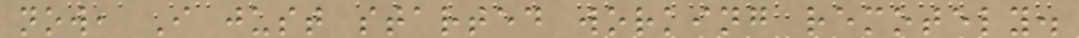now, I just started working remotely.
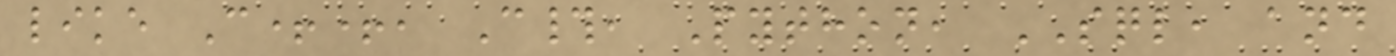like C++, C#, Python, SQL, and
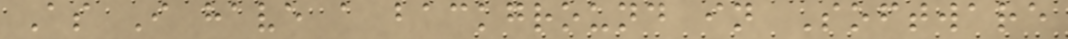As I have a background in Software
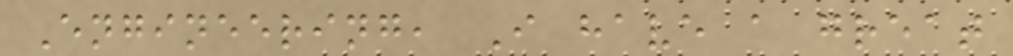Engineering, I have a great
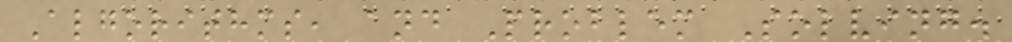Algorithms, and Problem Solving.
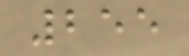255
